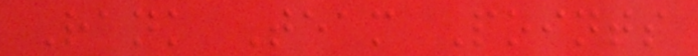Rank Team Points
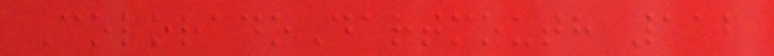ColoradoDartmouth 112
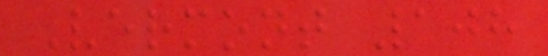Vermont 108
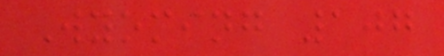Wyoming 107
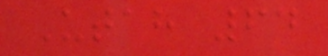Utah 64
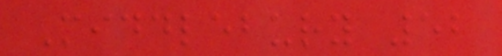Middlebury 52
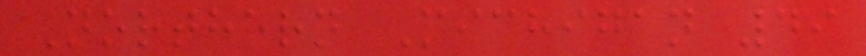Northern Michigan 49
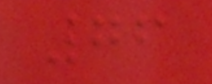76
